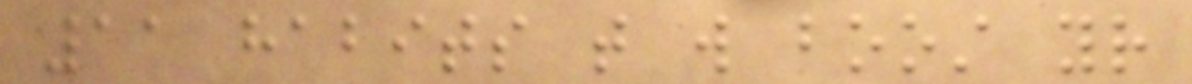11 habits that will boost your
